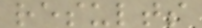results
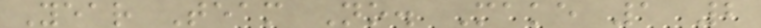Year Team No. Make 1 2
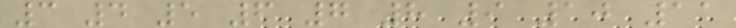3 4 5 6 7 8 9 10 11
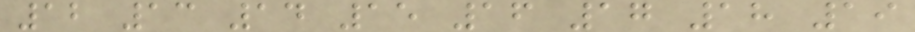12 13 14 15 16 17 18 19
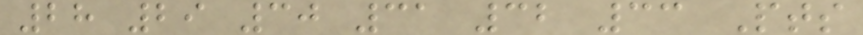28 29 30 31 32 33 Pts
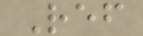Ref
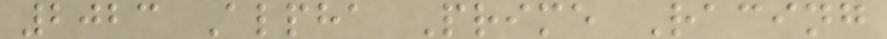2023 Alpha Prime Racing
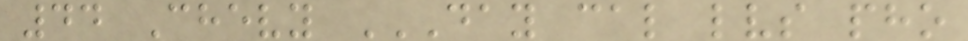44 Chevy DAY CAL LVS PHO
